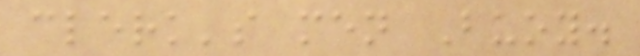clerk's men Buoy.
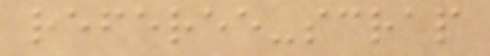referee-scrap
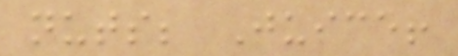nuts; Juice!
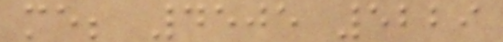me; 4505 5229
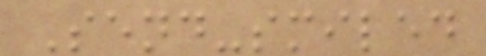Send-smiled
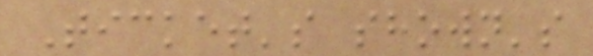Ticket's shown's
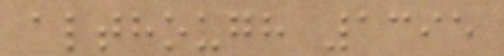although 1395
